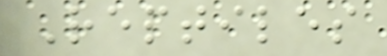Reptiles
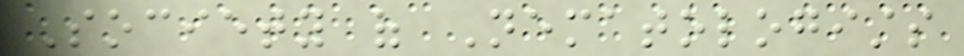Society of Nematologists
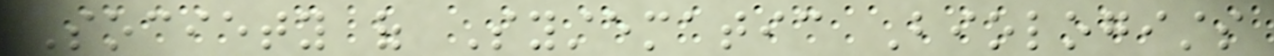Society of Systematic Biologists
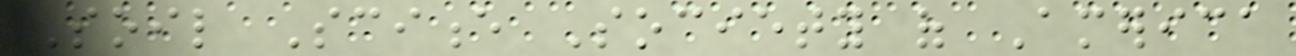Soil Science Society of America
